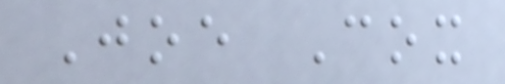Joe Cox
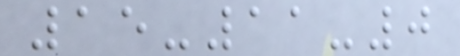15-11-0
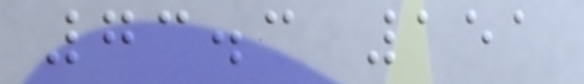73.3 151
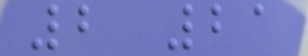2 21
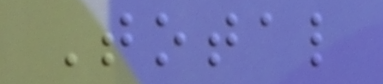Total
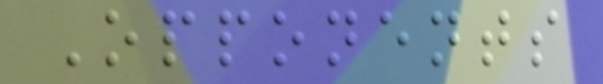Opponents
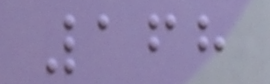168
